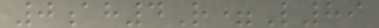0ah4R=L89
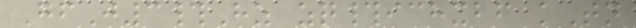GfJ3#Hz zq#ichxbf kTn
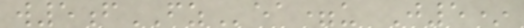w5fFZea=u J5*
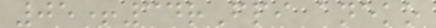05+34rFpi aneko
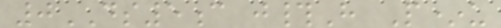0DS5c j#H P*u
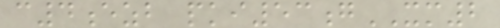c4ezb pki53gXM2
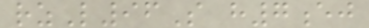rzL96S h7ej
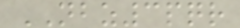NBZ3pqr
